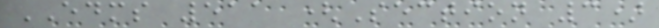EDMS 511 (Section 3)
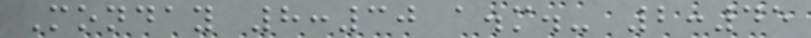Monday 8:30 a.m.- 2:45
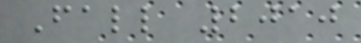Fall 2010
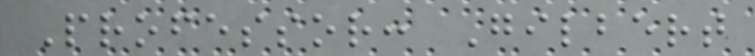Professor: Gilbert
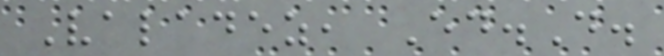Valadez, Ed.D.
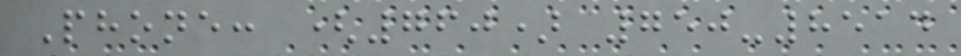Phone: (760) 750-8514
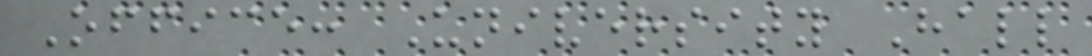Office: University Hall
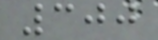300
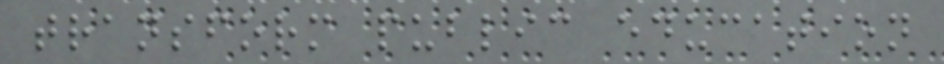transform public education
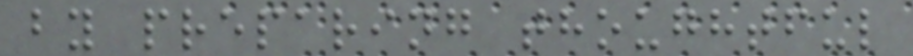by preparing thoughtful
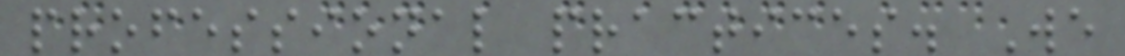professional practices. We
